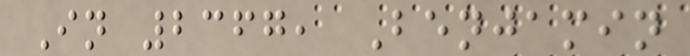In 2367, Benjamin
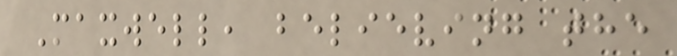Maxwell, believing the
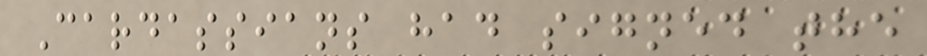Cardassians had signed the
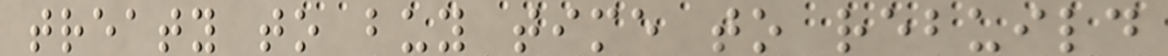treaty to buy time to rebuild
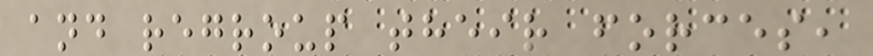and regroup their forces,
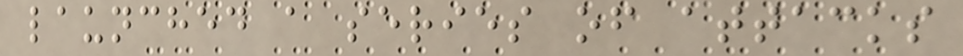launched a series of attacks
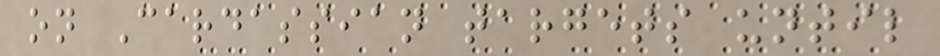on Cardassian targets until
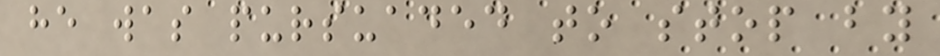he was pursuaded to stop by
